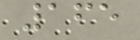165
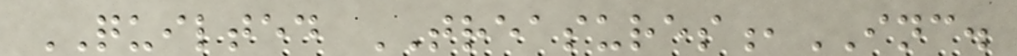QUILTED TREASURES,INC.
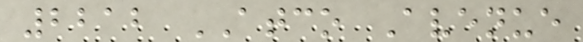2212 ATCO Avenue
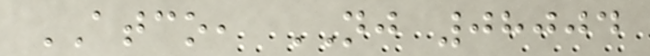ATCO, NJ 08004
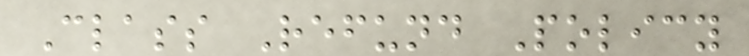Class Refund Policy
